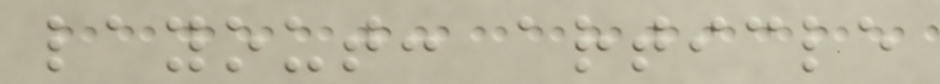layout: article
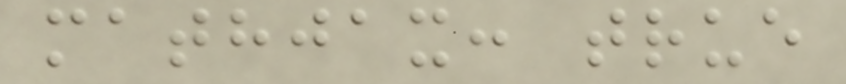mathjax: true
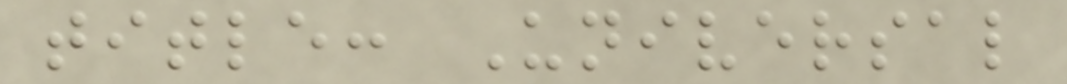title: Universal
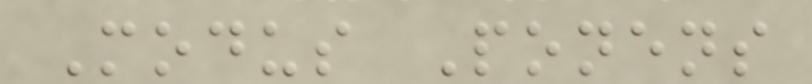Modus Ponens
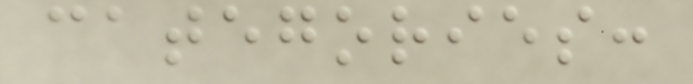categories:
